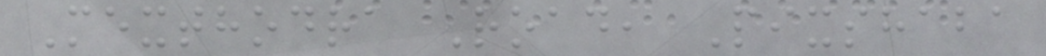Mexthodra Road, Pixshaba
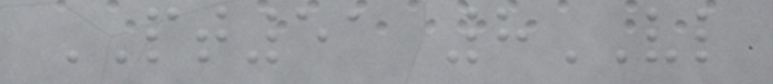PT51 8VL
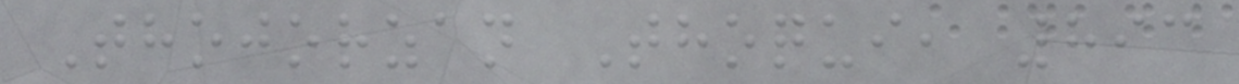Thojorzan Thoqui, 893
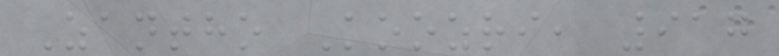Zantho Koozri, 917
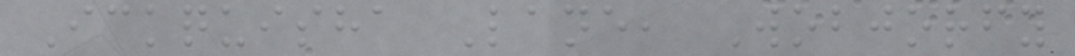Ickquisha Lane, Wobjorfy
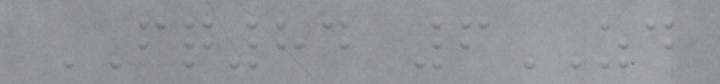FQ84 6ZD
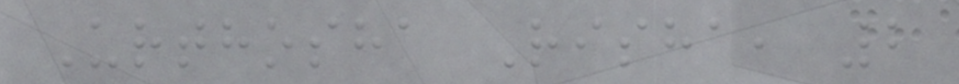Urthosha Risha, 2
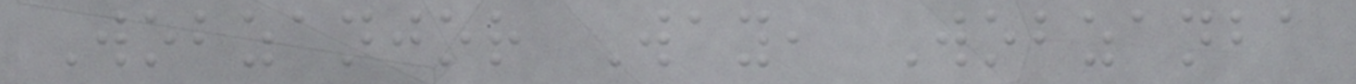Wobzanjor Way, Wobzanba
